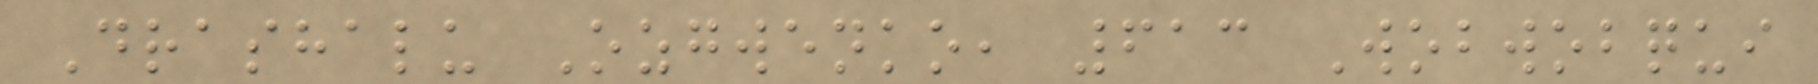Drashalu Ozgwenko, 613 Wobwobqui
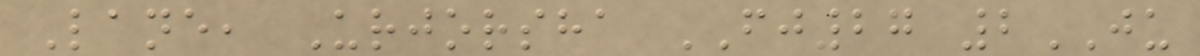Lane, Urjorsha FJ27 2JU
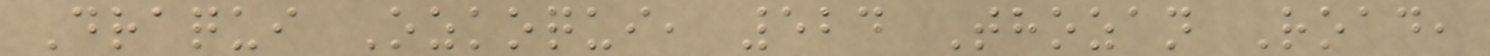Draqui Ozkoqui, 524 Thozan Road,
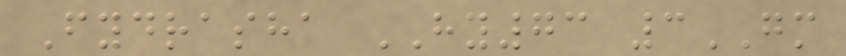Fydrasha HY73 3GM
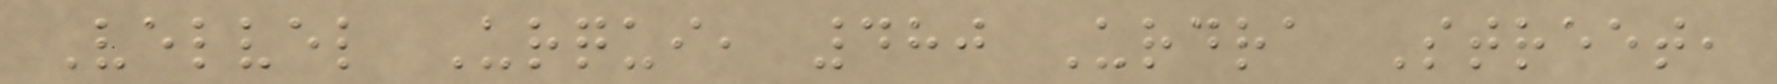Velvel Urqui, 480 Urdra Street,
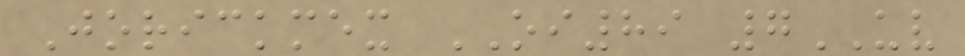Jorickmex OI89 7UV
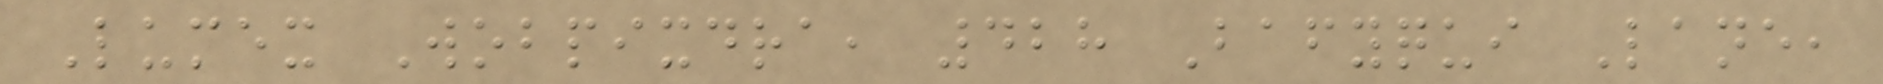Lumex Wobpixdra, 428 Bafyqui Lane,
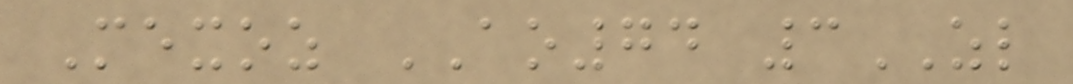Mexoz AO74 3ZL
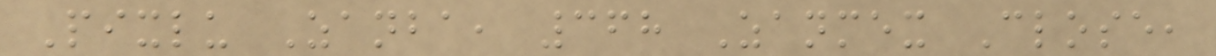Pixlu Zanba, 368 Zanmex Close,
